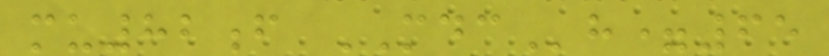mu82f MDCh=65
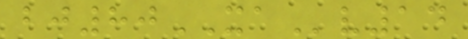bj80XAv14
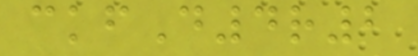ckfD4r2
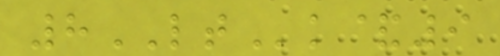8LTk&9
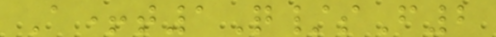A+t1Q/sF2
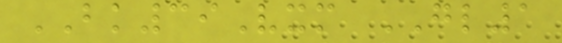BK39Vxm GL1
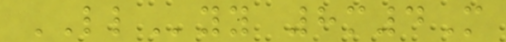LLyy 8m4M
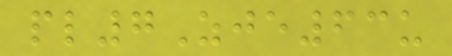pl7Zje63u
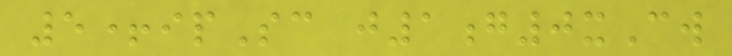5+ipSc j1g0xCw
